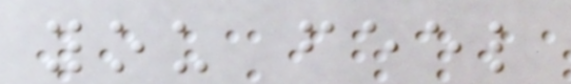you feel
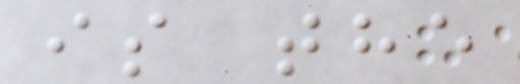is the
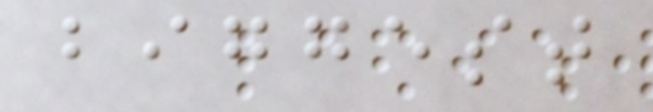biggest
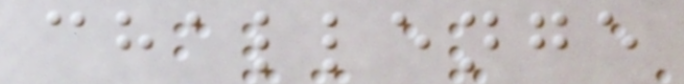challenge
